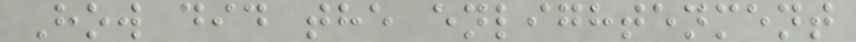How did the enlightenment
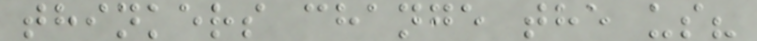thinkers change the us?
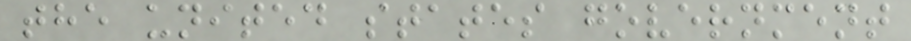the united states government
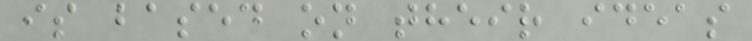is based on their ideas
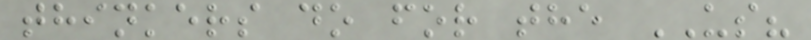thinkers do for the US?
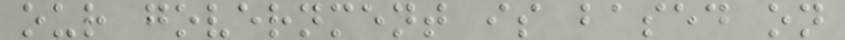our government is based on
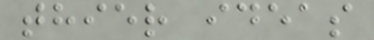thier ideas
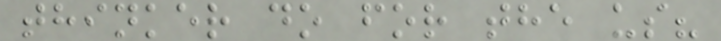thinker do for the us?
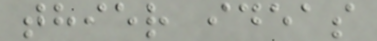thier ideas
